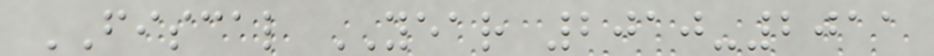FISCAL YEAR 2010-2011
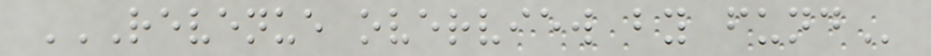REVENUE OVERVIEW BY FUND
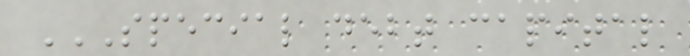SPECIAL DEBT CAPITAL
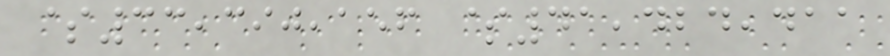$33,390,156 $41,424,411
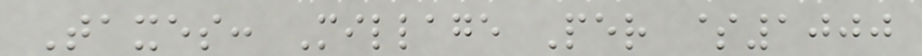Taxes: Millage Per $1000
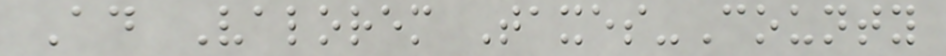Ad Valorem Taxes-County
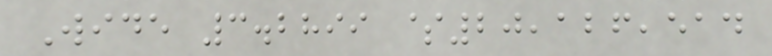Wide 3.2899 $20,126,514
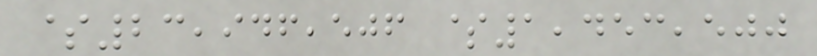$23,946,506 $1,453,500
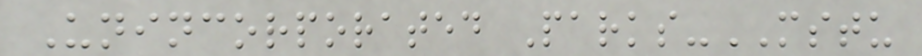Unincorporated Parks-MSTU
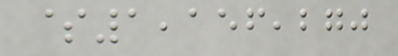$1,156,270
